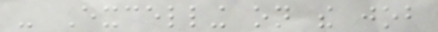- Excelling on the job
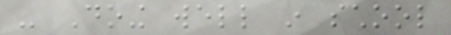- Doing well in school
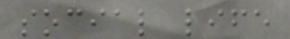social life
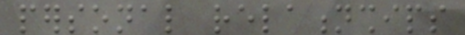personal relationships
